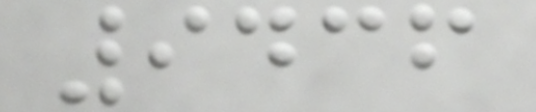9436
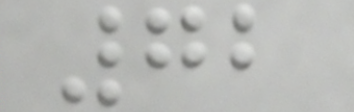72
